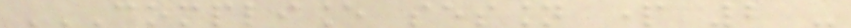COMPLIANCE SESSION PART 2 -
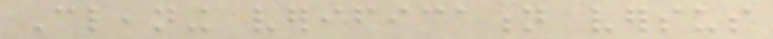Cleaning verification versus
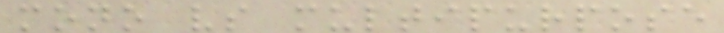mono vs multipurpose
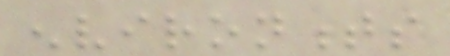environments
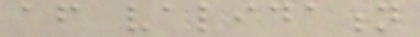after validation
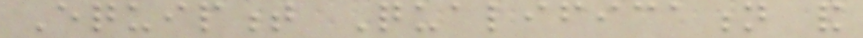Equipment Qualification and
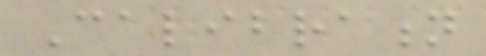Calibration
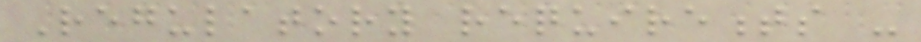Regulatory requirements -
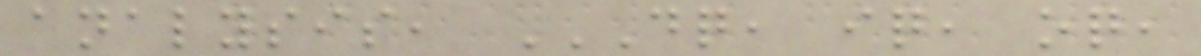analysis, DQ, IQ, OQ,
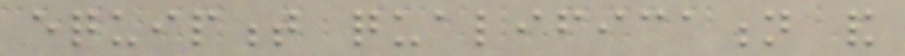equipment qualification and
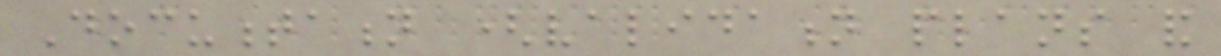Documentation (validation plans and
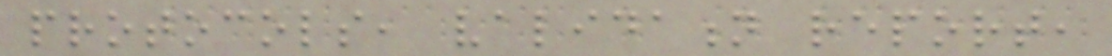protocols, validation report,
